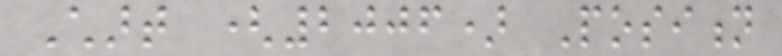Chart (2006) Position
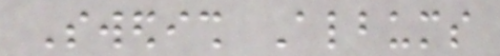Swedish Albums
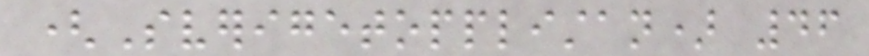(Sverigetopplistan) 46
